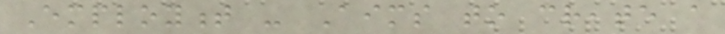Employment - Aims to create a
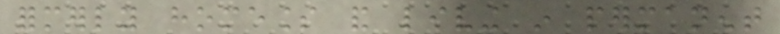formerly homeless and living in permanent
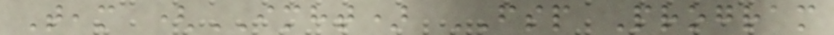Team (IMHT) FSP Program
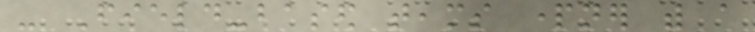- Field-based teams partner with a
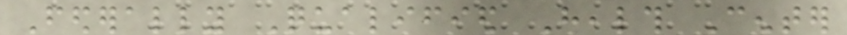Federally Qualified Health Center
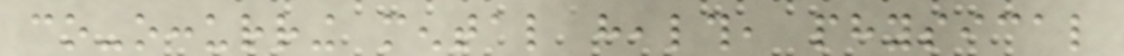co-occurring mental health, physical
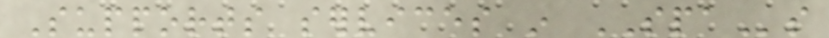Supports services in SPAs
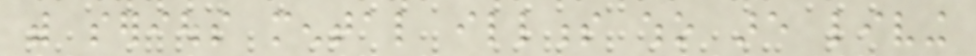with serious mental illness who are living
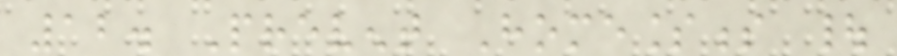12. Prevent Homelessness |
